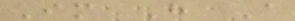Im H A
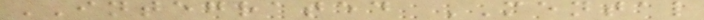INTEGRATED MENTAL
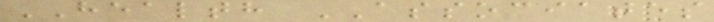HEALTH ASSOCIATES
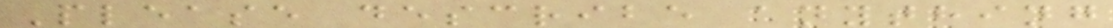Please describe anything
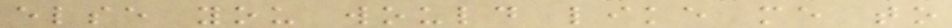else you would like me to
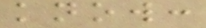know:
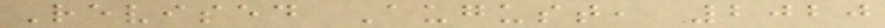Revised August, 2020
